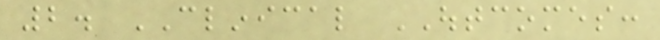2. CLINICAL OUTCOMES:
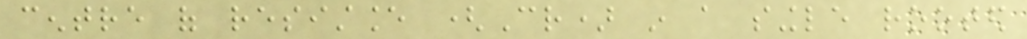centre of resistance (Cr) in a single rooted
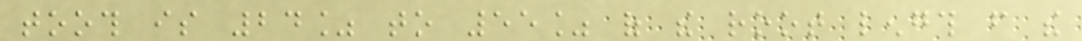tooth is 24% to 55% of the root length from the
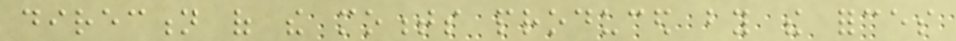direction of the moments produced by the forces
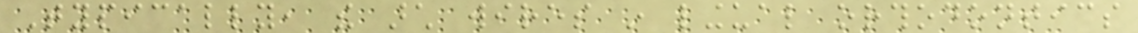Typically, the arch wires in lingual orthodontics
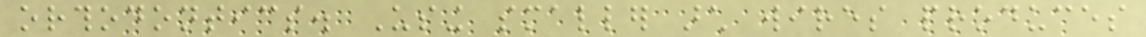orthodontics. Using smaller arch wires produces
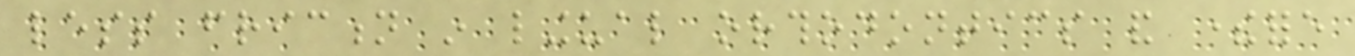less friction in lingual orthodontics and therefore
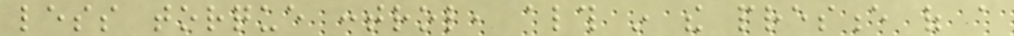less torque control, although in the presence of a
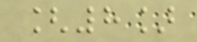[8]
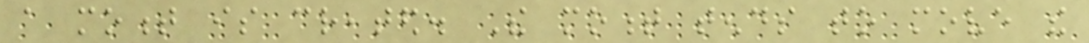a moment is created. The moment tends to move the
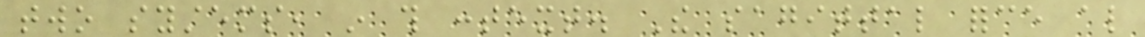two systems, in this context. The sagittal force also
